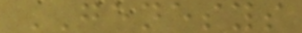GENESYS
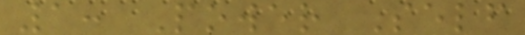1: Power Self
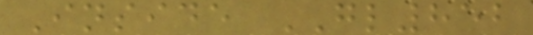Inside GL852
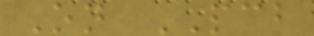On PCB
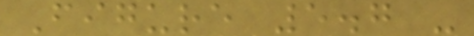Figure 5.7 -
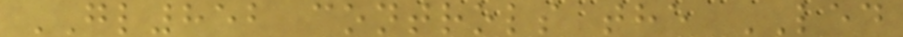GL852 controls the LED
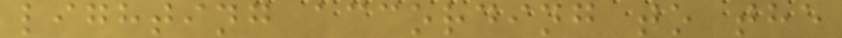lighting according to the
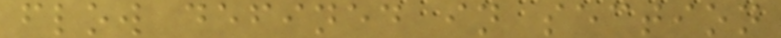flow defined in section
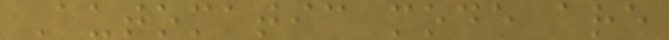Automatic mode are
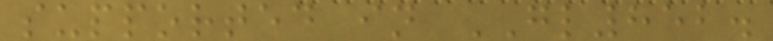supported in GL852.
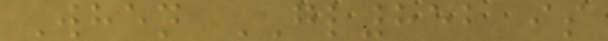When GL852 is
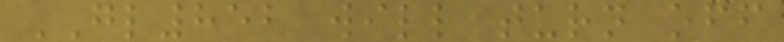GL852 will turn off
